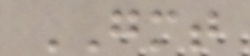GMT
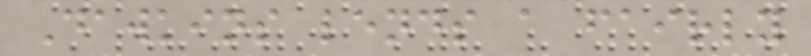Dawkins lends a fairly
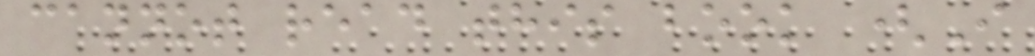cannot read this book (I
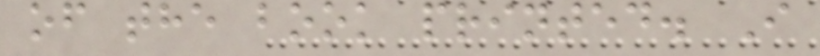of the book printed. I
